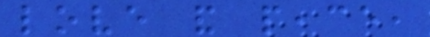love and peace,
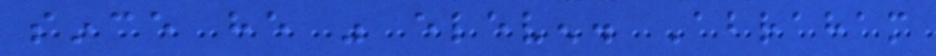since he was eleven. Abraham
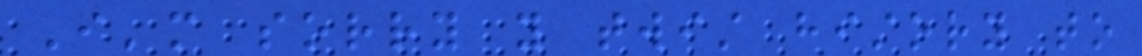I'm sorry you twist history to
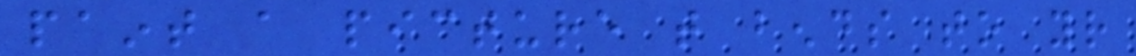paint a picture that bends to your
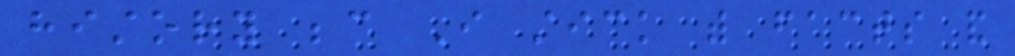history because I stick with facts and
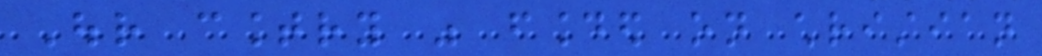Our country was founded on christian
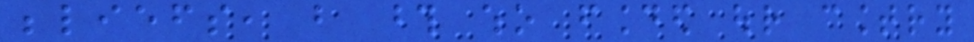beliefs, but those who founded our country
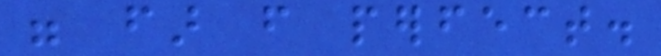were far from perfect.
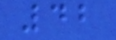42
